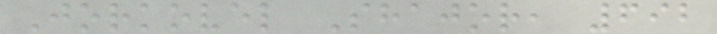Jorkovel Shajor, 692
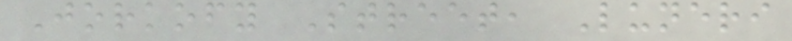Jorkofy Street, Luneri
